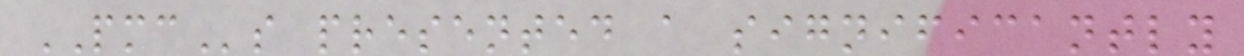PMCs presented a significantly
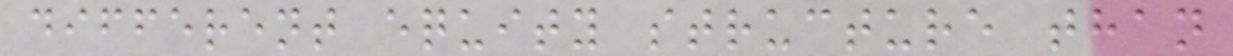different equity structure than
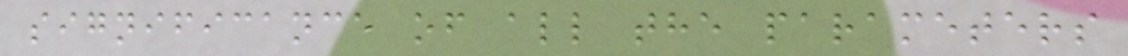significance of all the parameters
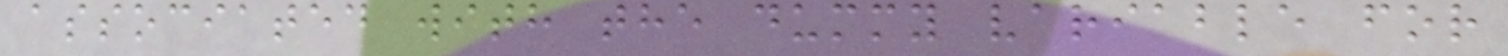associated with the dummy variable for
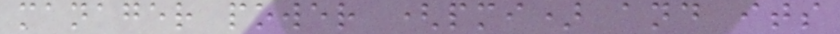manager power (pmi) and its
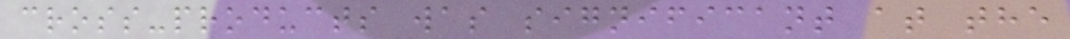cross-products was significant at the
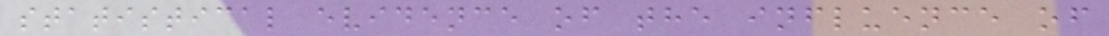statistical evidence of the influence of
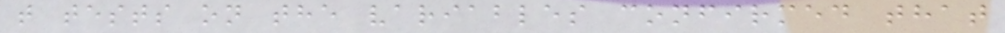t tests on the variables confirmed that
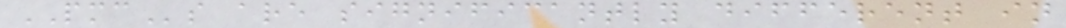PMCs are significantly different in
